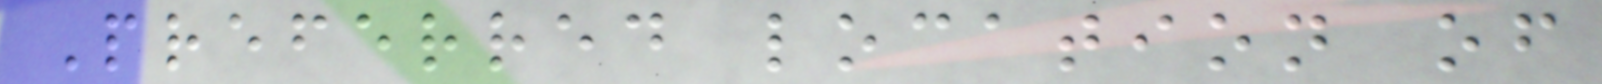Preferred location of
